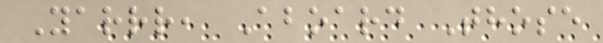Yarrr, Aboard Those
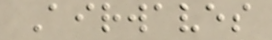Airwaves
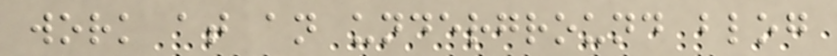work at an underground blog
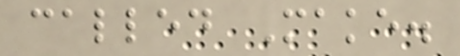called Make.
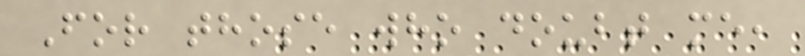For those who doubt me,
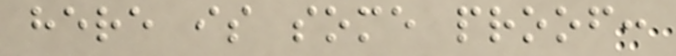here is some proof:
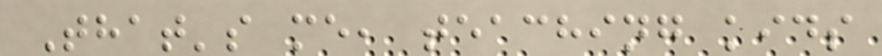That's me, teaching kids
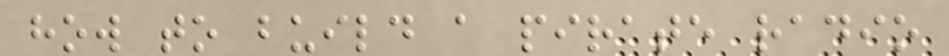how to build a pirate radio
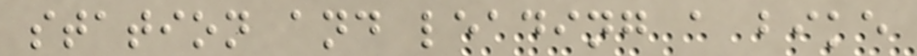station and leading a bike
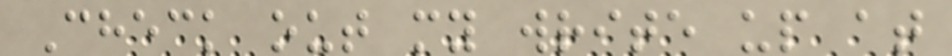Check out my write up at
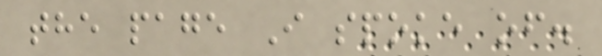the page I spoke of.
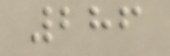286
